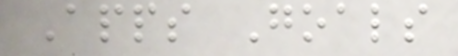Apps Goals
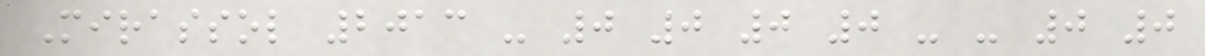Mirassol 2013 - 0 0 0 0 - - 0 0
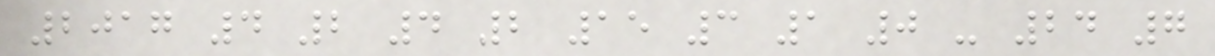2017 4 2 4 2 15 3 1 0 - 24 7
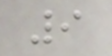9
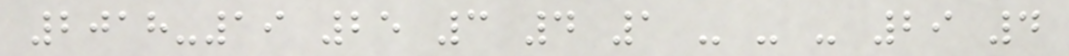2018-19 25 3 4 1 - - - 29 4
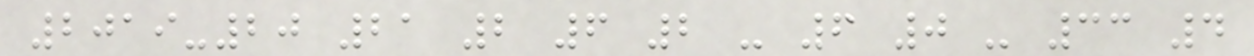2019-20 21 2 6 2 - 6 0 - 33 4
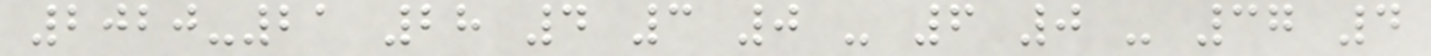2020-21 28 4 3 0 - 6 0 - 37 4
